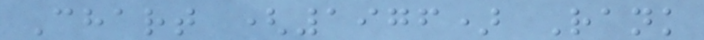Chart (1976) Rank
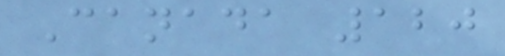Canada 120
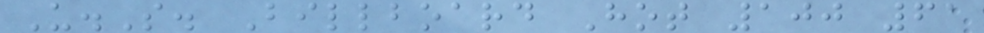U.S. Billboard Hot 100 61
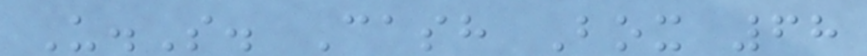U.S. Cash Box 68
